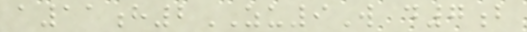a11h2ZU9W d7b
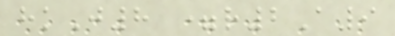hkJ8 =r2A9
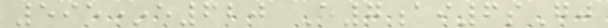595*e620 E7ai6sGj
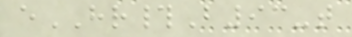eHR#B93-t
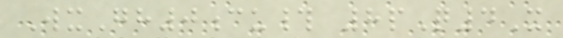WxGh0cu# 8pQ4X
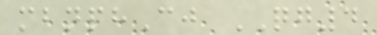mbnphCj QG4
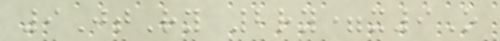9JtRy 2ry=x9O
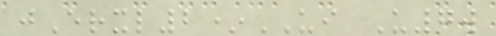jErxl2*UI U7w
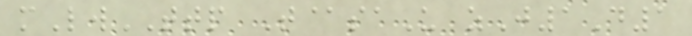mLwTTP T@saU zJ1D1
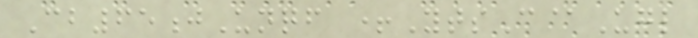Cb65jUnqf +YtsC@Ugl
